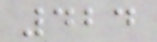424
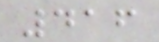416
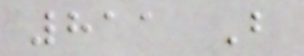811 B
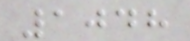1048
